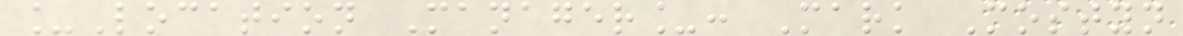_Location Manager_: Mark Mostyn
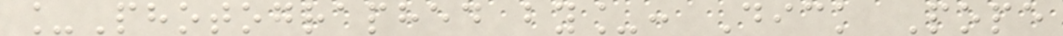_Photographed by_: Dick Pope
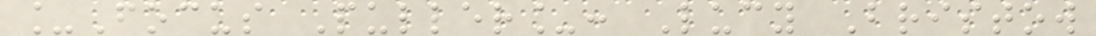_Focus Puller_: Lucy Bristow
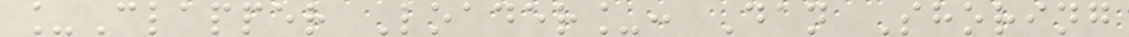_Clapper Loader_: Dan Shoring
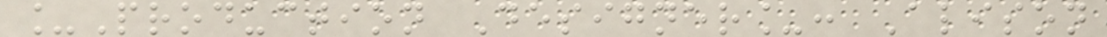_Production Designer_: Alison
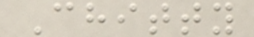Chitty
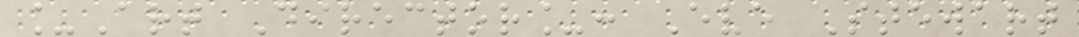_Art Director_: Eve Stewart
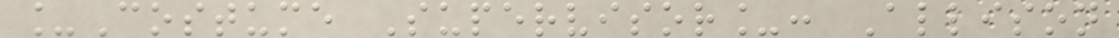_Costume Supervisor_: Allison
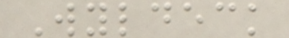Wyldeck
